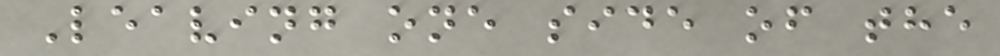Leaving one side of the
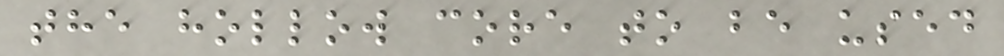the hollow core to be used
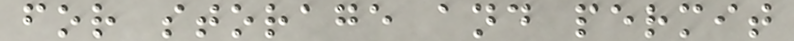for storage and permit
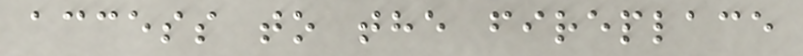access to the fireplace
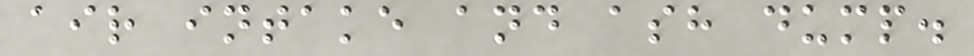air intake and ash dump.
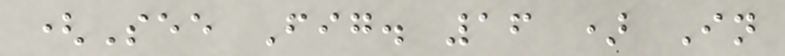(See Fig. 16 ) In
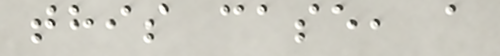this case, a
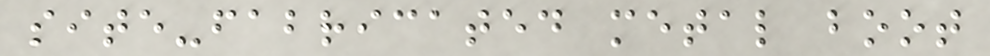site-fabricated metal boot
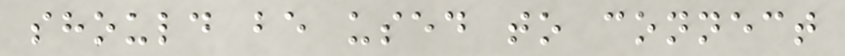should be used to connect
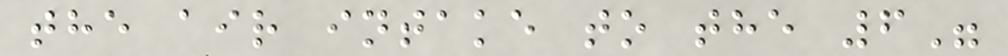the air intake to the 6"
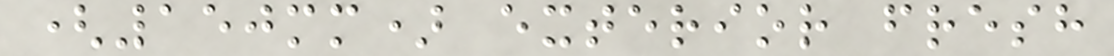(150mm) exterior fresh
